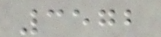3572
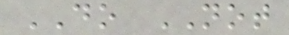DO NOT
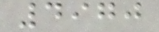4970
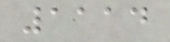1114
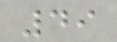49
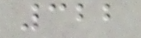322
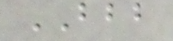BBB
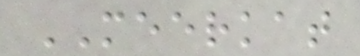MEERKAT
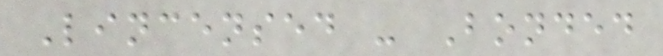Lincensed - Bonded
